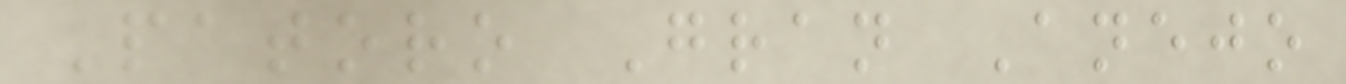Patoro Gran Anejo
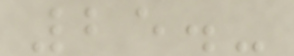25.-
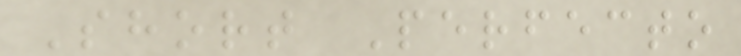Short Perfecto
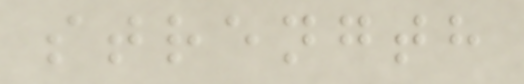strength
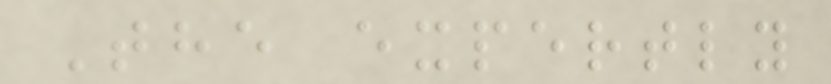The expertly
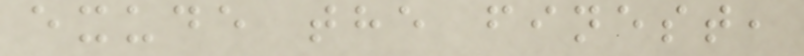exude the finest,
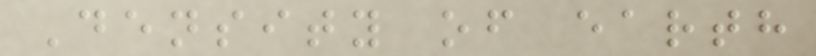Density of earth
